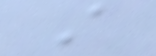A
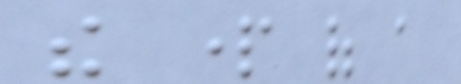the part of a
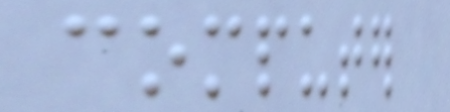computer
